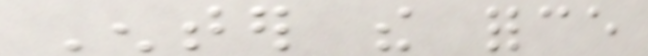Enter the force
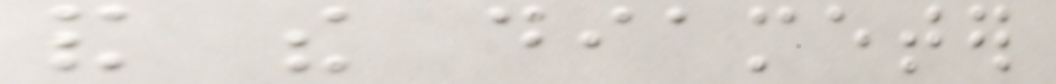and the diameter
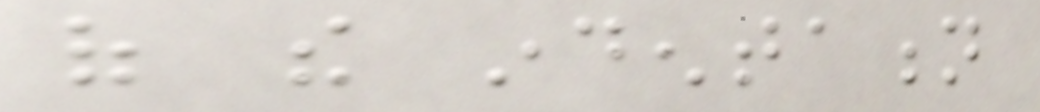of the indentation
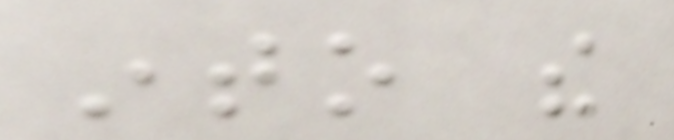into the
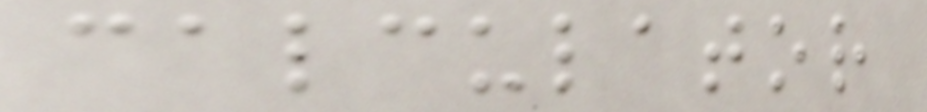calculator
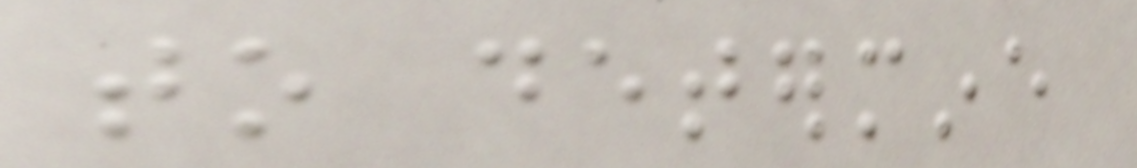to determine
